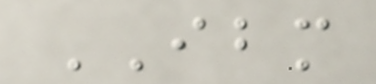IBM
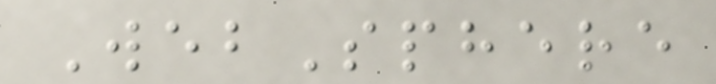WebSphere
